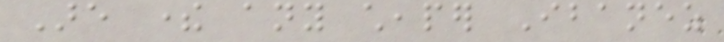Are there any cheaper Ibanez
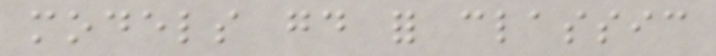models good for classic
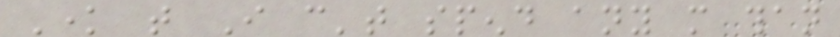Know that I can't spend any more than
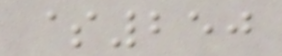$250
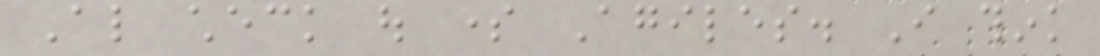Also check out some Agiles. I think
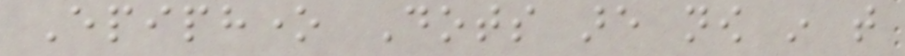Epiphone Dots are now in that
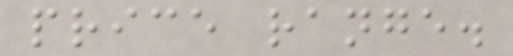price range.
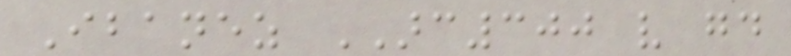Ibanez ARC300 very good
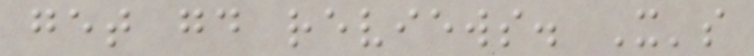get good reviews. It's
